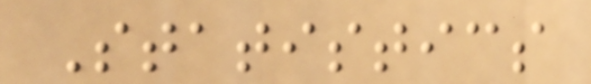Statistics
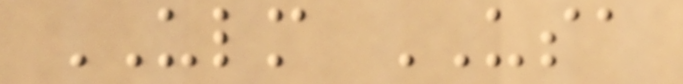ULM USA
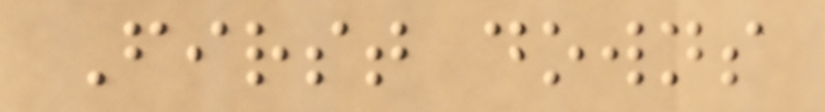First downs
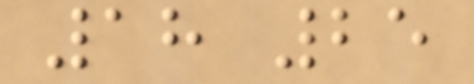18 25
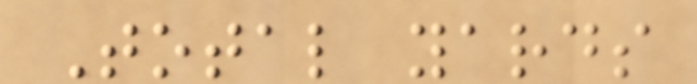Total yards
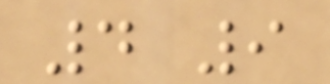4 9
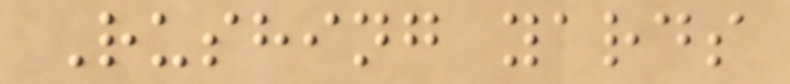Rushing yards
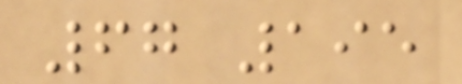67 195
